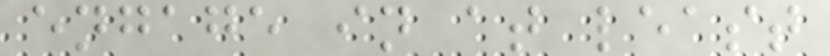engage in at least
